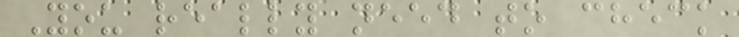You really need to check
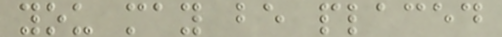you may be placed
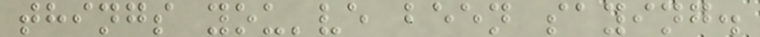things you've been saying.
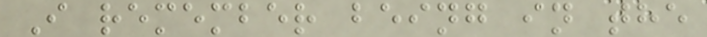I remember being in the
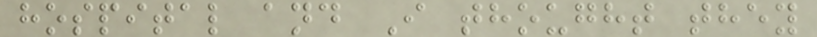hospital and I thought they
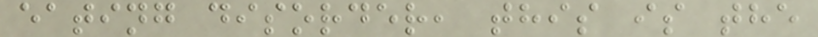eating disorder, this is the
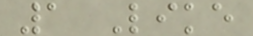1 Like
